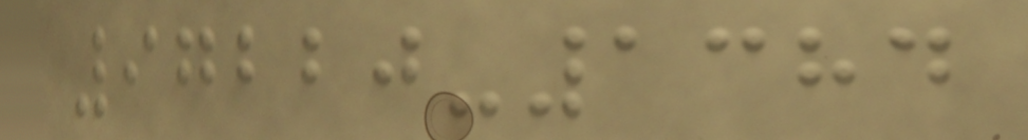97220-1384
